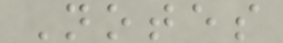Notes
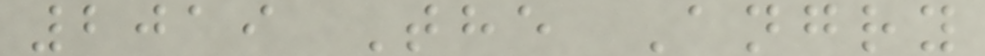2019 The Angry
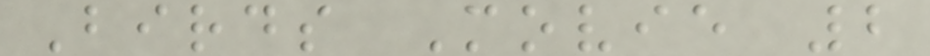Birds Movie 2
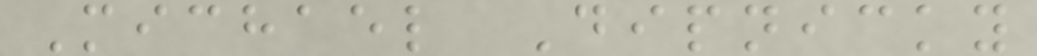Michael Dipnicky
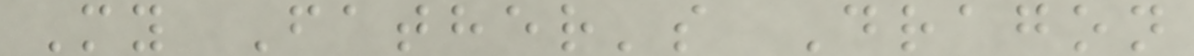My Father's Dragon
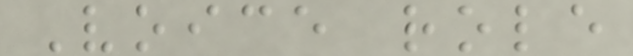Voice role
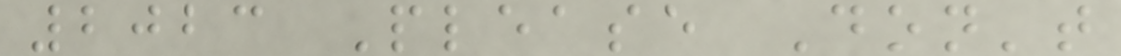2023 Please Don't
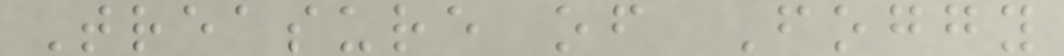Treasure of Foggy
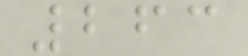263
